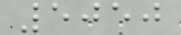5050
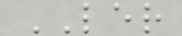LER
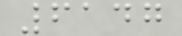6147
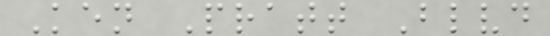Ken Pratt Blvd
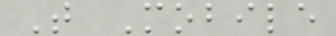T Mobile
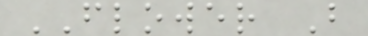FLOWER B
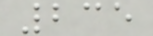235
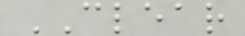CLEAR
